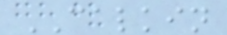CALKIN
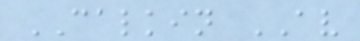CALKIN AV
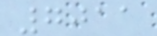7011
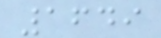1649
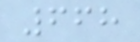668
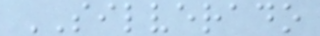SILVERADO
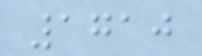1710
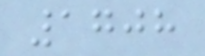1708
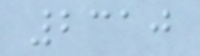2310
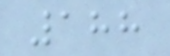188
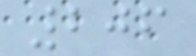206
